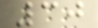30
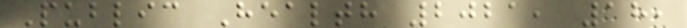Public Health 2021, 18,
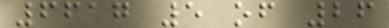6617 5 of 26
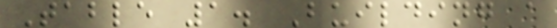Table 1. Building a
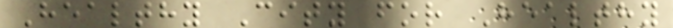Healthy City for Healthy
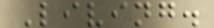Living.
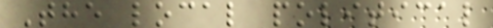The local political
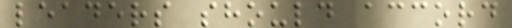leaders should accord
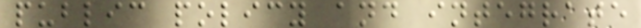public policy and integrate
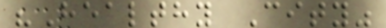"Healthy City"
